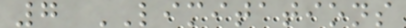7 LIMITATIONS
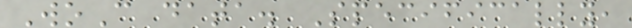WoC data. Specifically,
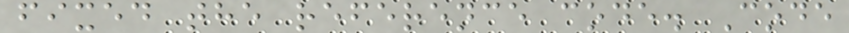fixed the reference code. Code
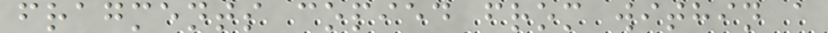fragments copied from within a
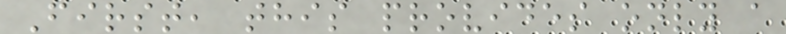First, this provides only a
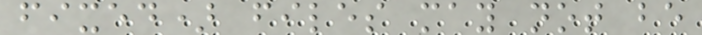fixed) files may not be
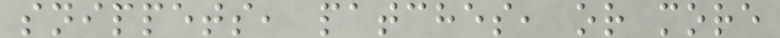snippets, patches, or more
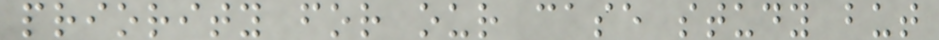priority for our case study but
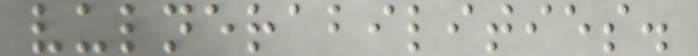vulnerabilities.
